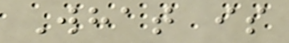What is
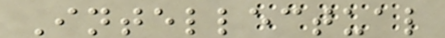Intellectual
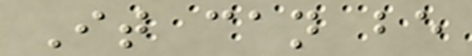It can be
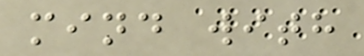mind with
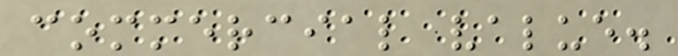commercial value.
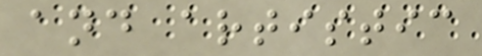and artistic
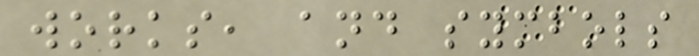works, and symbols
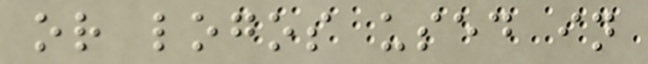or logos used in
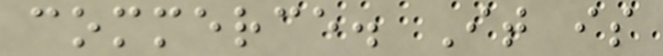commerce. It is
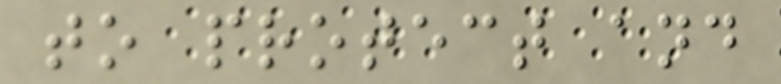to protect and
